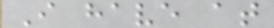I have at
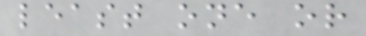least one or
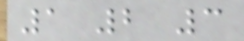1 2 3
